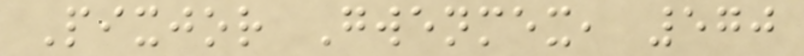Pixjor Gwenmex, 570
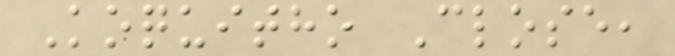Koquitho Close,
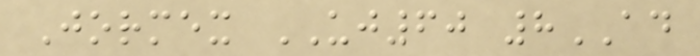Jormex UJ60 8AD
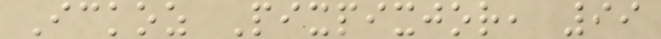Ickoz Pixpixjor, 99
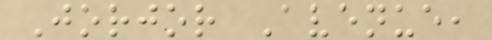Jorjor Avenue,
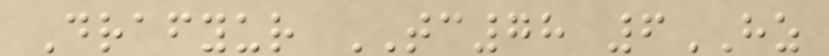Drafyur TC78 6HZ
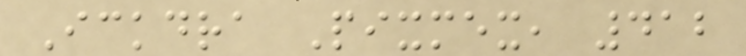Ickdra Pixmex, 412
